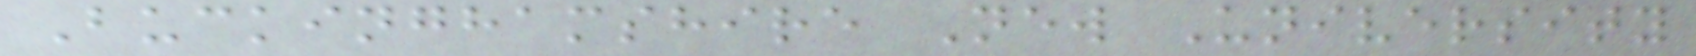Buckinghamshire New University
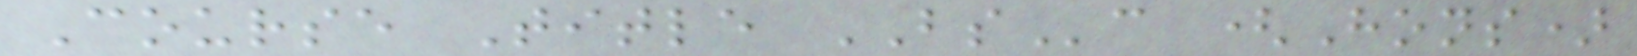Course Title BSc (Hons)
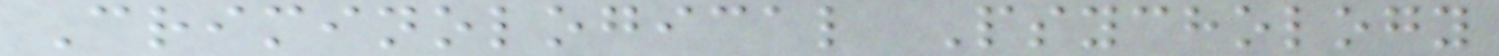Criminological Psychology
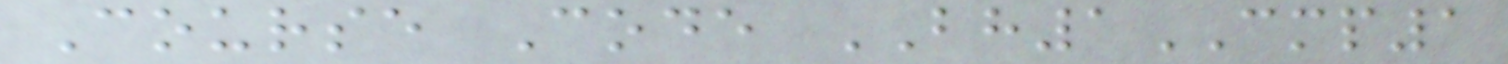Course Code BH1CMP1
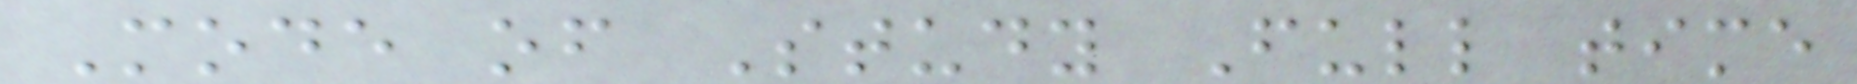Mode of Study Full time
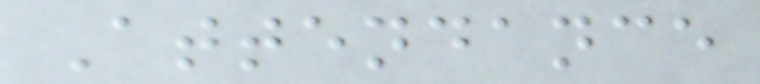Attendance
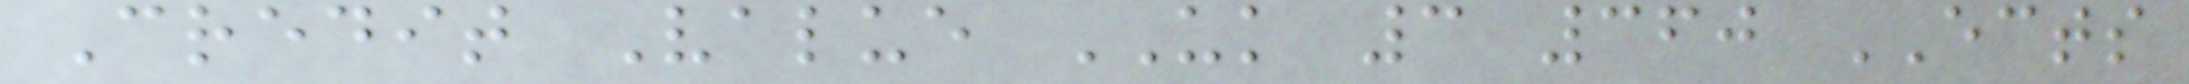Credit Value UK 3 360 ECTS
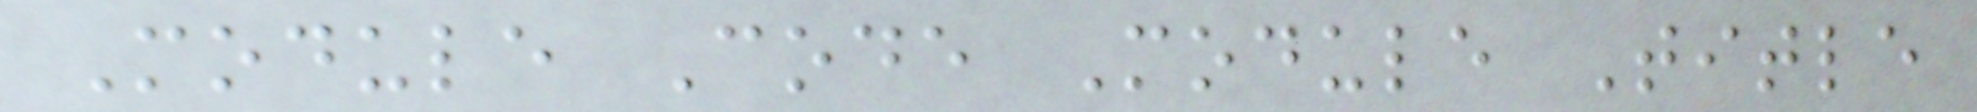Module Code Module Title
